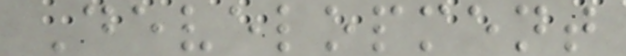Development
